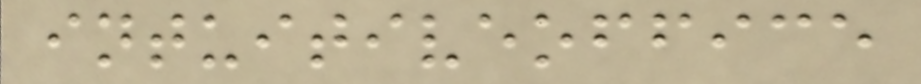intuitiveoffice
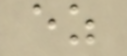ez
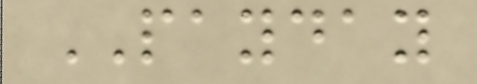PAYDAY
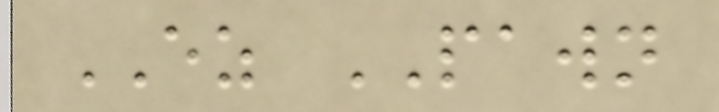EZ PAWN
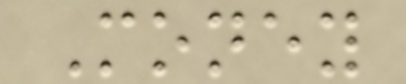Money
